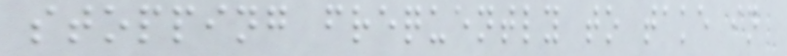stopping frequently to take in
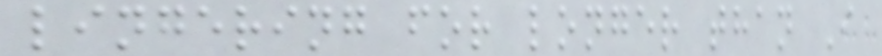lingering for longer than I
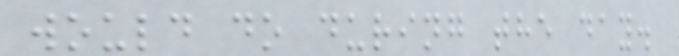would do during the day.
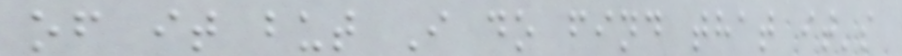of it but I do find that it's
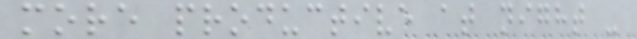more productive at night -
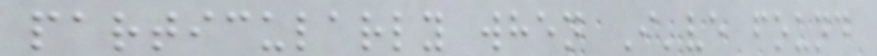particularly when I've found
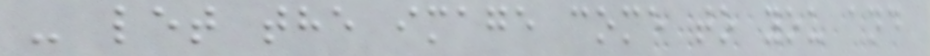- let the image come to you and
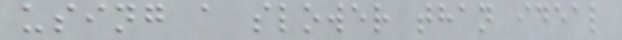using a slower than ideal
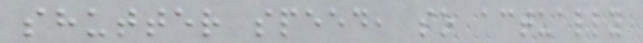shutter speed, so actually
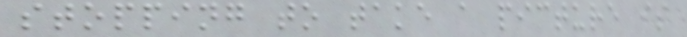stopping to take a picture is
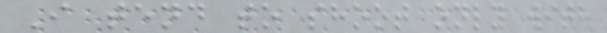I tend to shoot only with
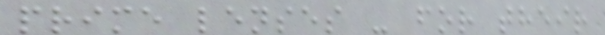prime lenses - for their
